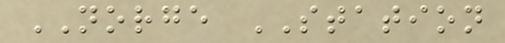NORGE STATION
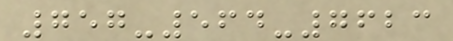757-564-7623
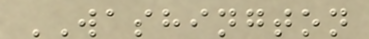WASHINGTON
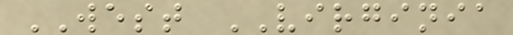WEST VIRGINIA
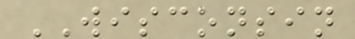WISCONSIN
